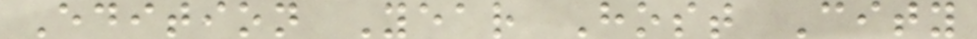Edition Year Host City
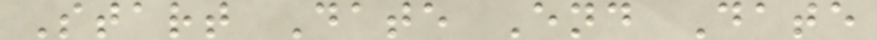Start Date End Date
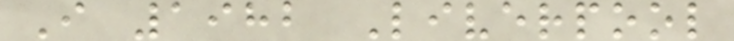I 1982 Liverpool
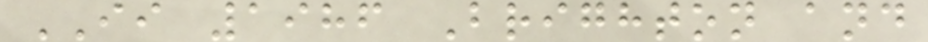II 1986 Brighton and
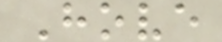Hove
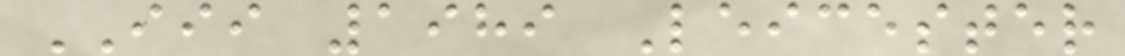III 1989 Leicester
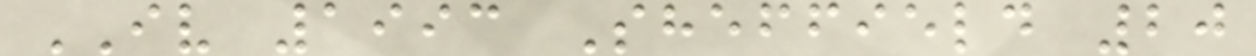IV 1993 Sheffield 20
